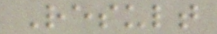Result
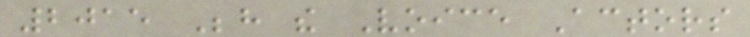2015 Behind the Voice Actors
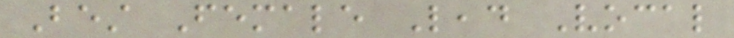Best Female Lead Vocal
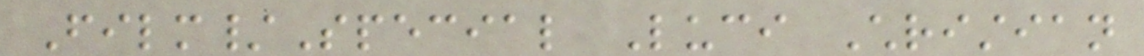Film/Special Luci Christian
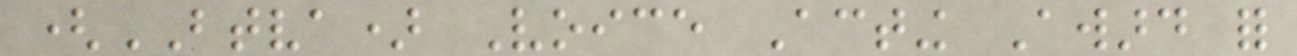(BTVA) Voice Acting Award for
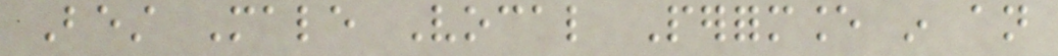Best Male Vocal Performance in an
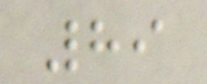89
